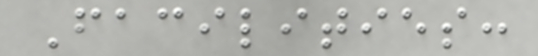Facilities:
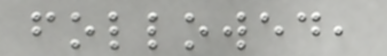followed,
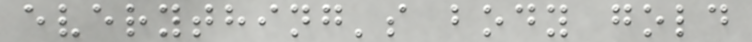everything's body gold
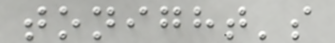tonight's
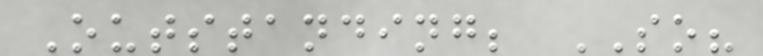Outstanding; SO?
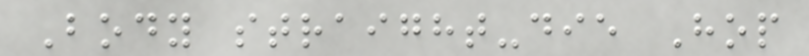Body straight-die Hop
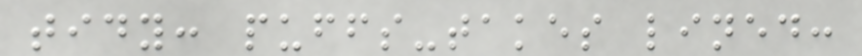tidy: puffs-takes lined:
